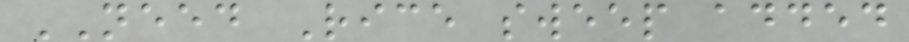NEED Rice sweep added
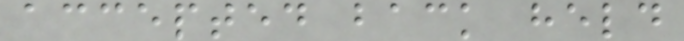accepted back held
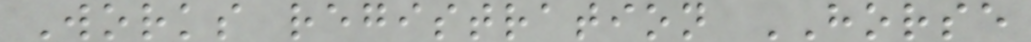Works registration HORSE
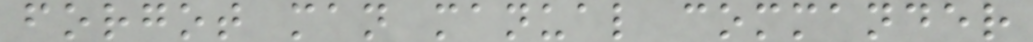forgot man manual commander
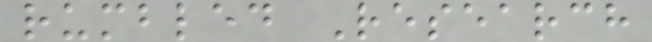rumbled Research
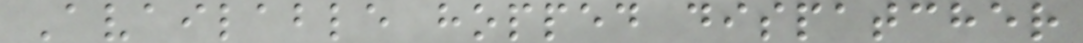Available hopped dispatcher
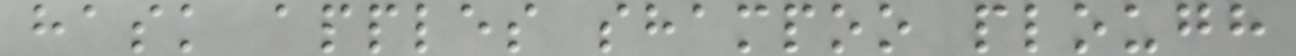hask apples shampoo plough
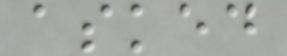asked
